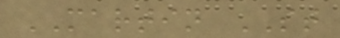MARTIN ST
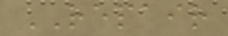REPAIR
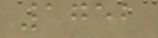1752
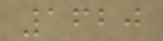1620
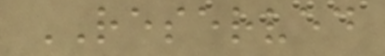RESERVED
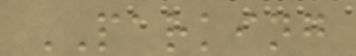PARKING
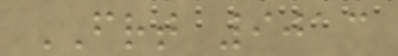FRT 9013
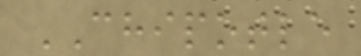CHIPOTLE
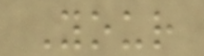Your
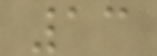13
